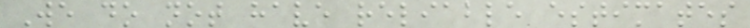We do not have reliable estimates
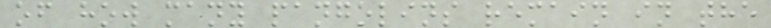of how many pangolins remain in the
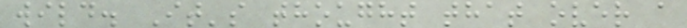wild. It's thought that over a
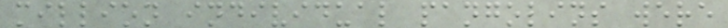million individual pangolins were
